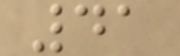41
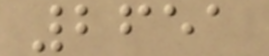2651
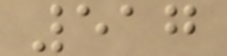517
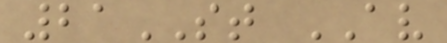21ST AV
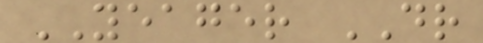YEAGER DR
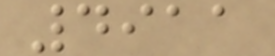4911
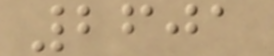2601
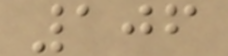106
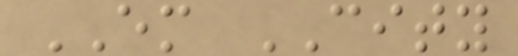EM CITY
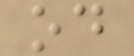od
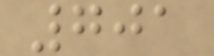701
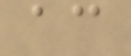ac
